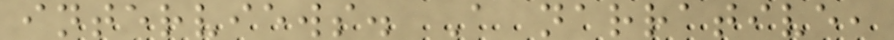interviews. A narrative,
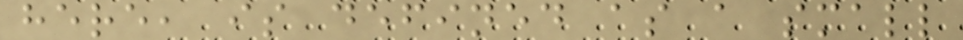here, is defined as a small
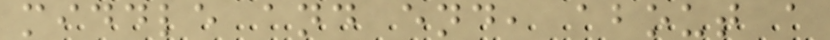middle and end, about a
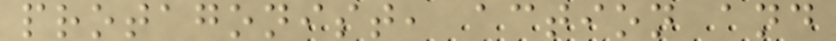protagonist, action and
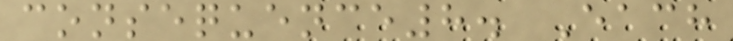consequence8. Each
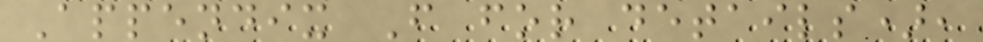Appendix F for details),
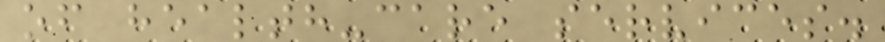of health-care services.
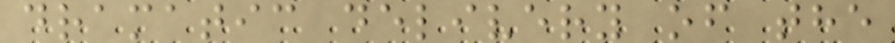dramatic delivery of the
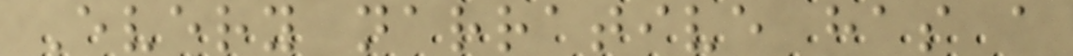Every narrative has a
